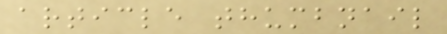article thumbnail
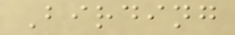Birding
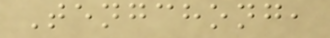Tengchong,
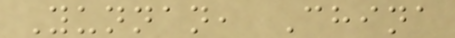Yunnan, China
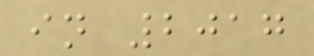in 2017
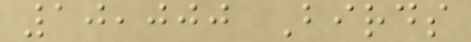10,000 Birds
